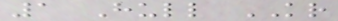1 Hull KR
